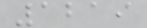1219
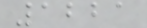1221
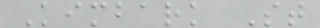Kimbark St
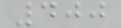400
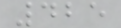425
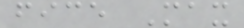fice Max
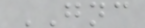GNC
